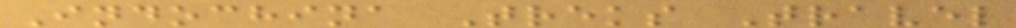Indochina Treks Travel
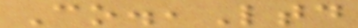Co.,Ltd
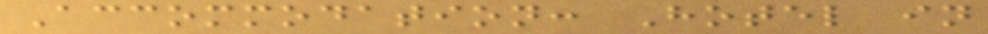Accommodation: Hotel in
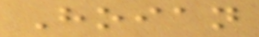Hoian
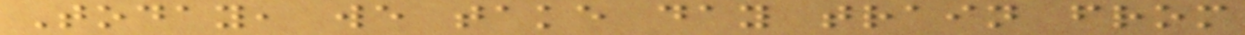Today, we take day train from
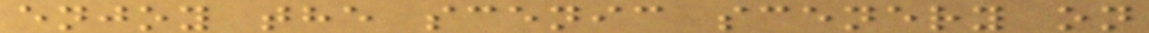enjoy the scenic scenery on
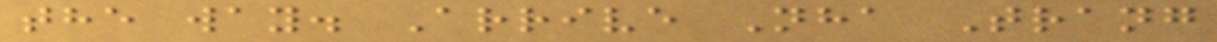the way. Arrive Nha Trang
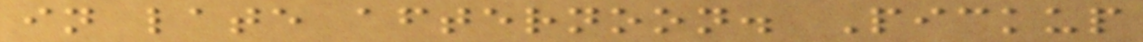in late afternoon. Pickup
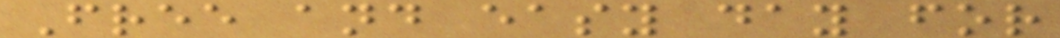Free and easy day for
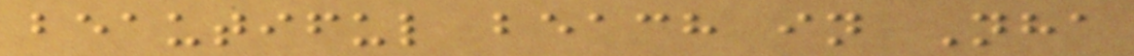beautiful beach in Nha
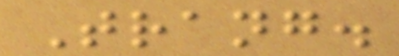Trang.
